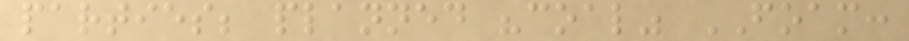parties; planned "coal" FOAM:
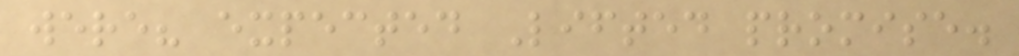were? expected Lifted promise.
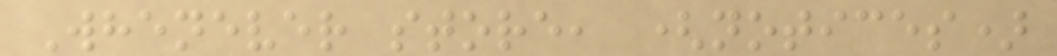Whenever store, (notices)
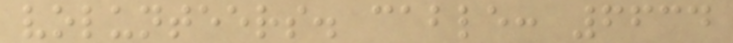volunteers. cable: 6634
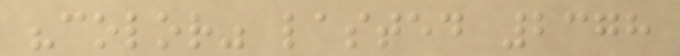"color" lasted 2378
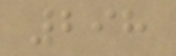298
